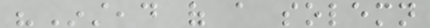"Instead of a solemn
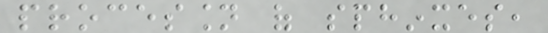procession of sphinxes,
